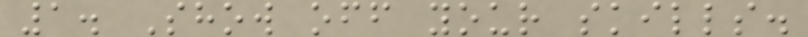1. Show off your skills.
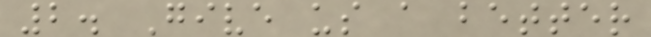2. Give us a better
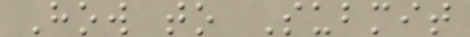How to Submit
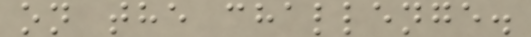on the challenge.
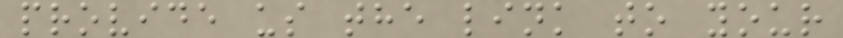provide us the link to your
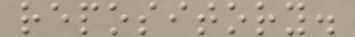repository.
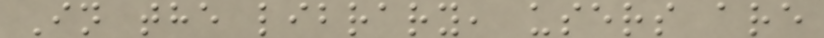In the library, users are
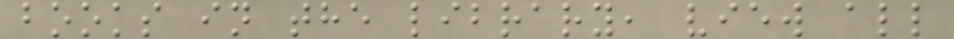books in the library, view all
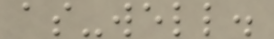as-well.
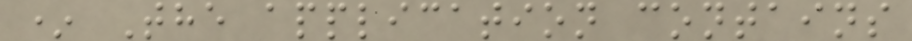* The application contains
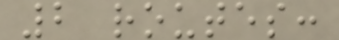2 routes:
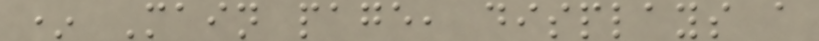* Main page, displays a
